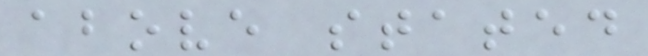above stated
